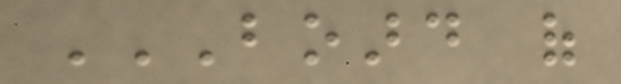BOARD OF
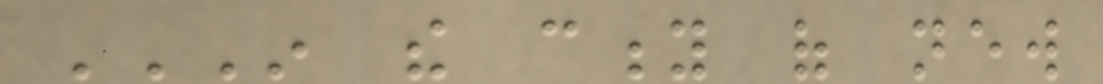IN THE CITY OF NEW
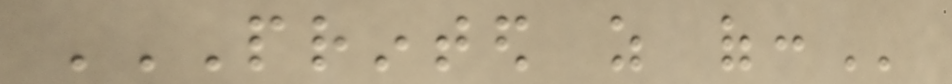PRINTED AS OF:
